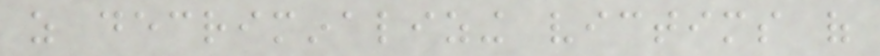as decriminalizing victims of
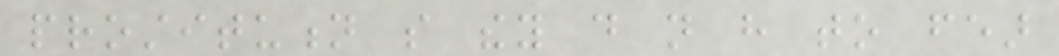prostitution so they do not have to fear
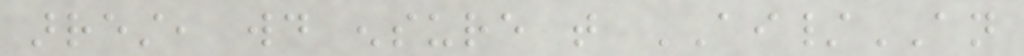arrest, would ensure that AI/AN
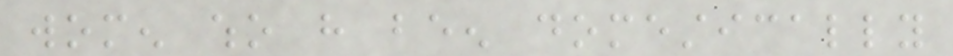women who have been domestically
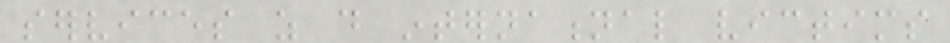services as do international victims
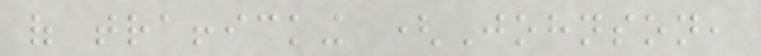of trafficking (Johnson,
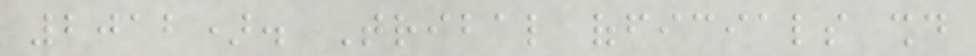2012). Tribal officials should
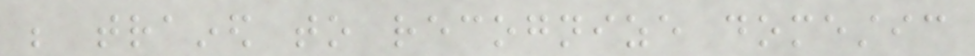be trained to recognize domestic
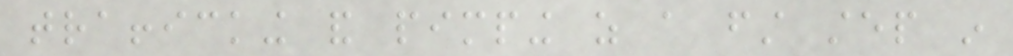trafficking and pimping as a first step in
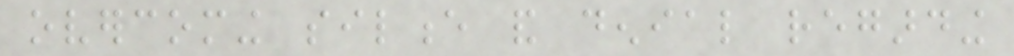overcoming silence and denial regarding
